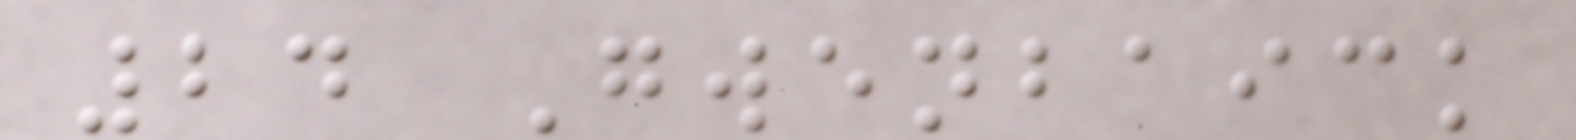24 Gwenbaick
